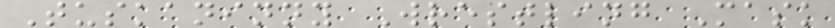Tuskaninny Wrestling Mask
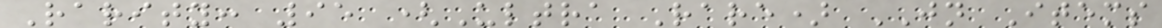Rarity: 95 (Ultra Rare) JN Items
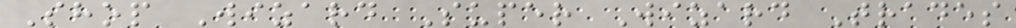Shop Wizard Super Wizard Trades
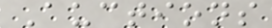Auctions
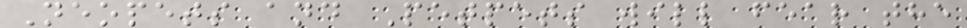Neopets and Petpets will fear the
